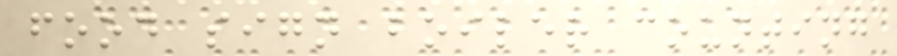food sign boiler counting
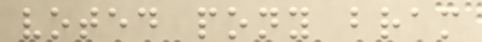voted pony bram
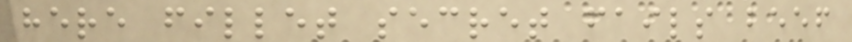here fillet secret fails beef
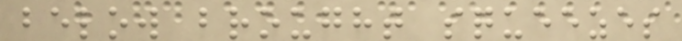below brought squeezes
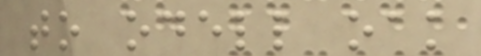to odell oak
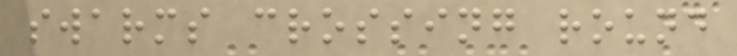swarms crossing round
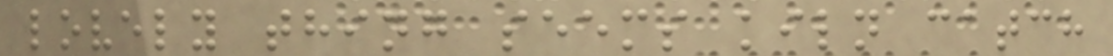lovely thing seems kiln catch
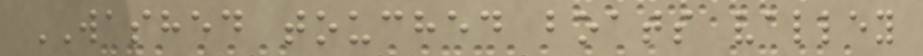WASHED touched boats valley
